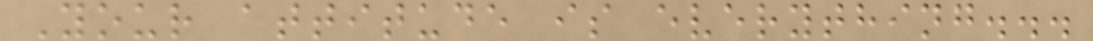Your attitude is everything...
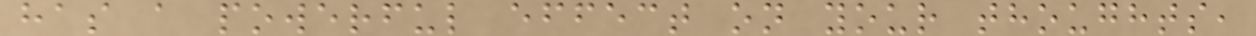has a powerful effect on your thoughts,
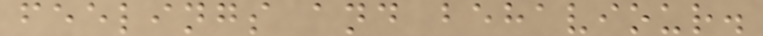feelings and behaviour.
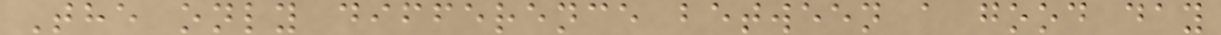The only difference between a good day
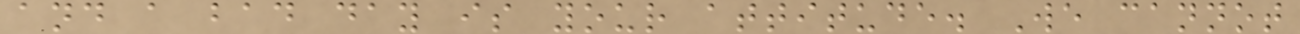and a bad day is your attitude. We cannot
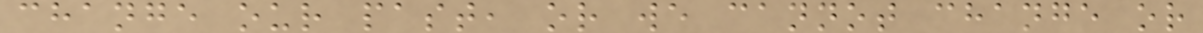change our past, or we cannot change or
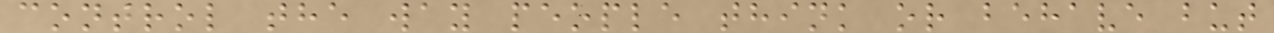control the way people think or behave but
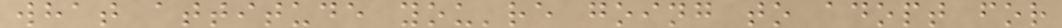what attitude you're going to adopt for
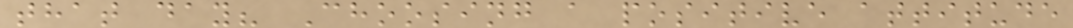that day? Choosing a positive attitude
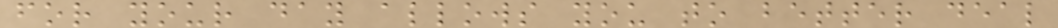for your day allows you to better deal
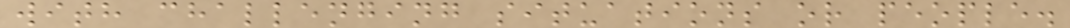with challenging situations or people.
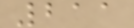211
